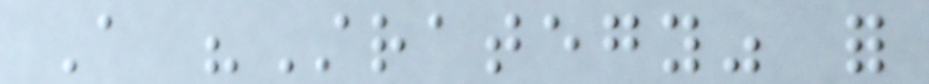A "Strategy" for
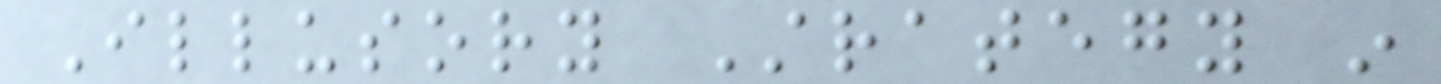Illusory Strategy in
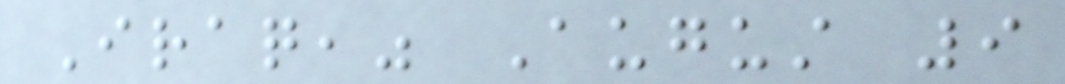Iraq," August 9
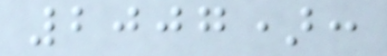2007):
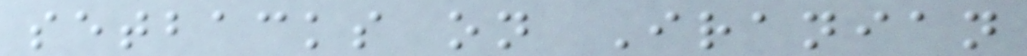setbacks on Iranian
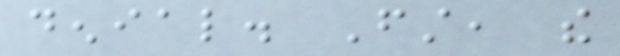denial. First, the
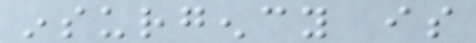insurgency is
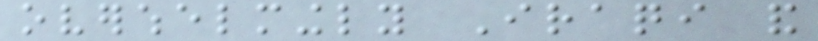overwhelmingly Iraqi and
